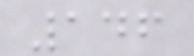146
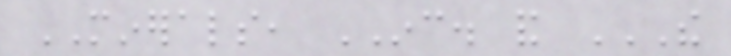MINERALS, INC. and THE
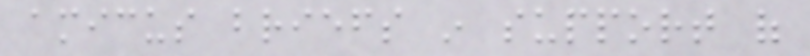amicus briefs in support of
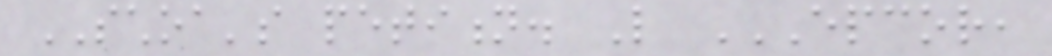SCHOA's petition. Like EPCOR,
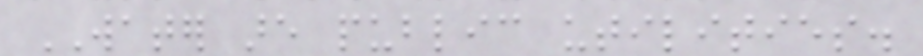WATER are public utilities.
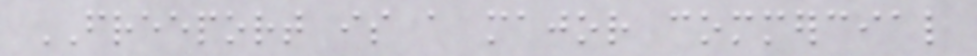FREEPORT is a major commercial
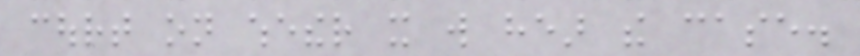court on whether it will hear the case.
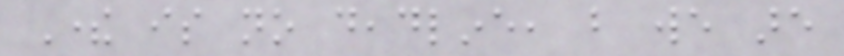There is no deadline, but we are
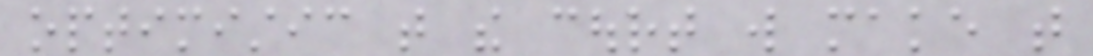optimistic that the court will make that
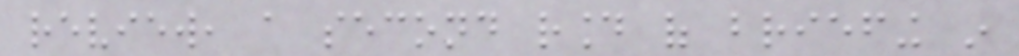review, a second round of briefing in
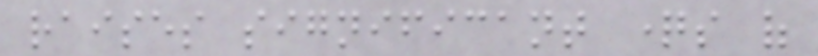raises significant questions of
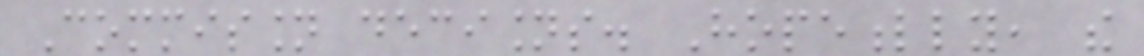Commission decisions. Hopefully, the
